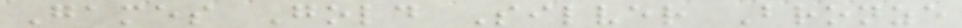Games Gold Silver Bronze
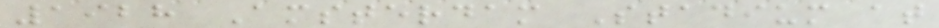1928 Amsterdam Stadium at
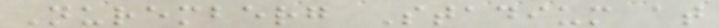Nuremberg Stadium at
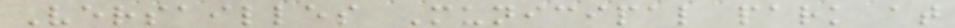Versailles Municipal park at
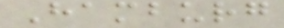Hamburg
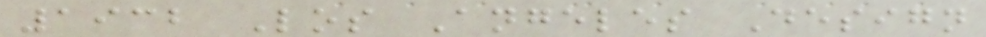1932 Los Angeles Design
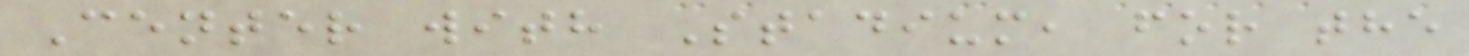Center with Stadium, for the
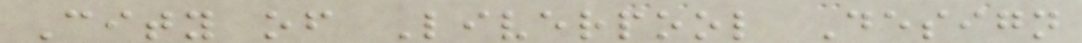City of Liverpool Design
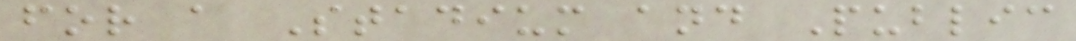for a Stadium and Public
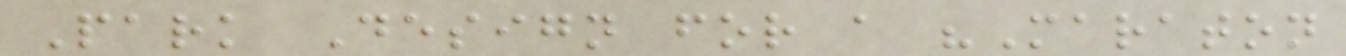Park Design for a "Maraton
